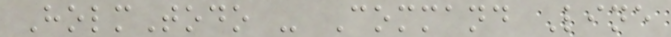HolmTodo - Command Line
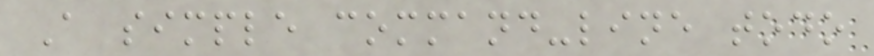A simple command-line todo
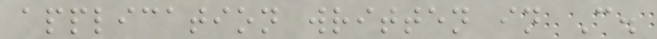application written in C.
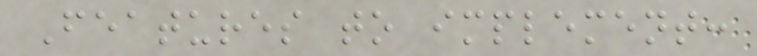Features to implement:
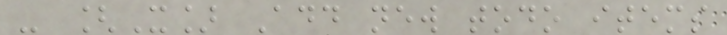- [X] Add new todo items
